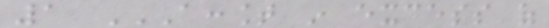1 ACCOUNT IN EXCESS OF
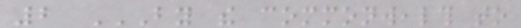2 BY THE COMMONWEALTH TO
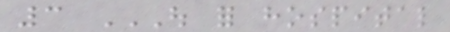3 OUT FOR HOSPITAL
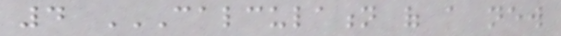4 CALCULATION OF A NEW
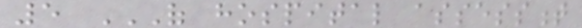5 OF HOSPITAL ASSESSMENT
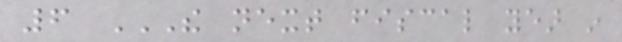6 THE NEXT FISCAL YEAR IN
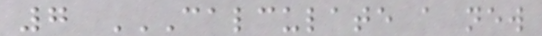7 CALCULATE A NEW
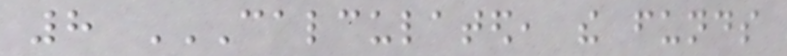8 CALCULATED, THE FUNDS
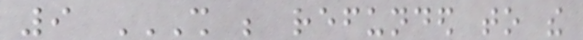9 SHALL BE REFUNDED TO THE
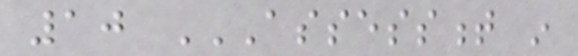10 ASSESSMENT IN
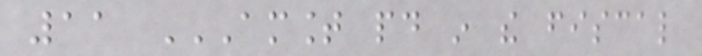11 AMOUNT PAID IN THE FISCAL
